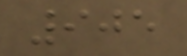905
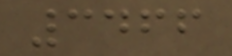3466
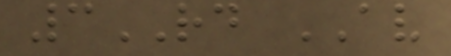3RD AV
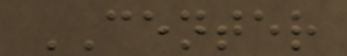CENTER
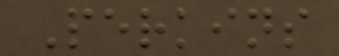Perkins
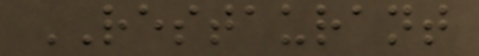RESTAURANT
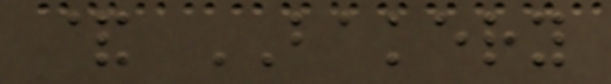& BAKERY
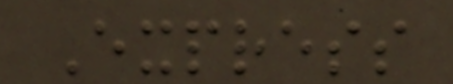Express
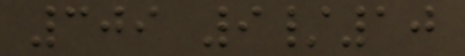309 9/10
